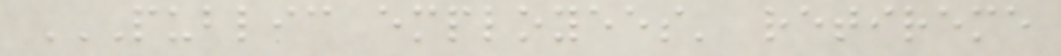PUBLIC EMPLOYEES' RETIREME
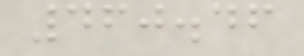460.46
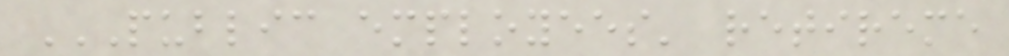PUBLIC EMPLOYEES' RETIREME
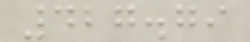427.79
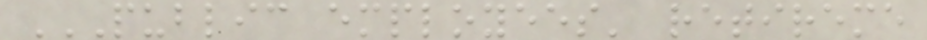PUBLIC EMPLOYEES' RETIREME
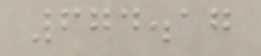674.17
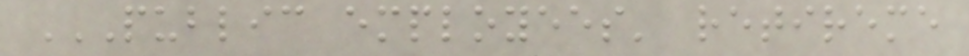PUBLIC EMPLOYEES' RETIREME
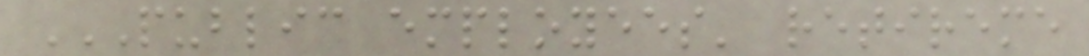PUBLIC EMPLOYEES' RETIREME
